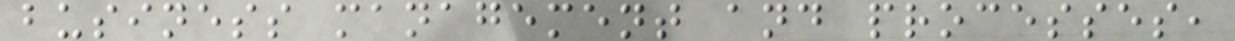business management and processes,
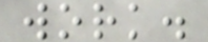work.
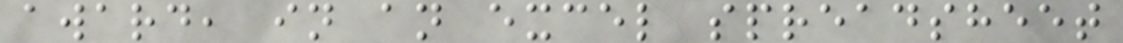award, in an excel spreadsheet
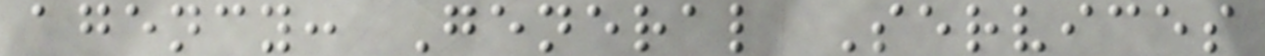agency: General Services
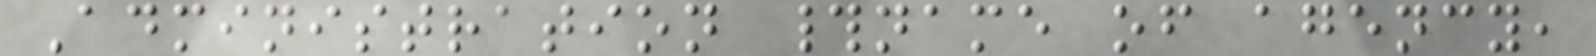Administration #name of agency,
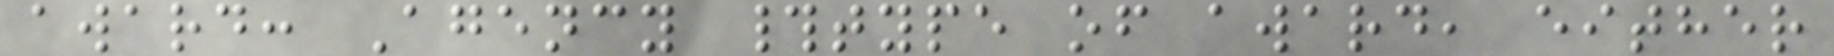award: Agency #type of award, either
